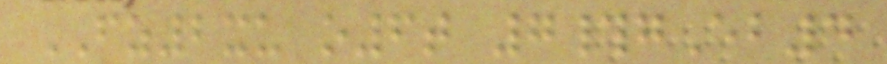FZ2xu o6t 7#gEb4
